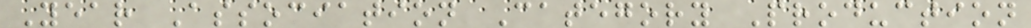Year Association Category Production
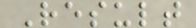Result
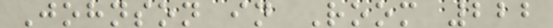Johnson in Room 222
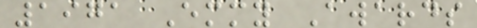1971 Emmy Awards
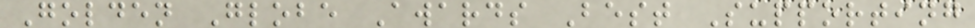Golden Globe Awards Best Supporting
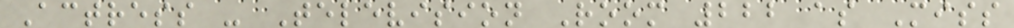Actress - Television Room 222 as Miss
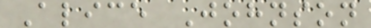Alice Johnson
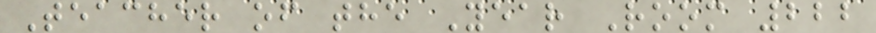Teacher of the Year Room 222
